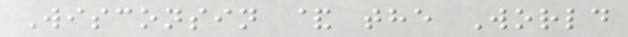Wisconsin & the World
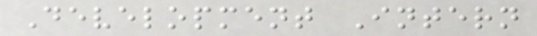Development Intern
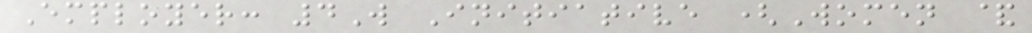Employer: 4W Initiative (Women &
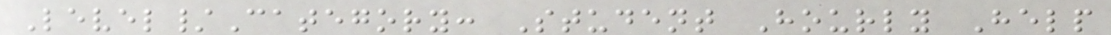Level/Category: Student Hourly Help
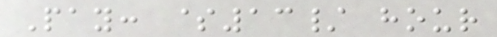Pay: $13/ hour
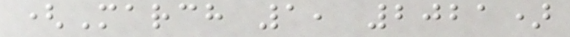(March 1, 2021)
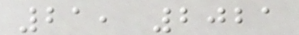21, 2021
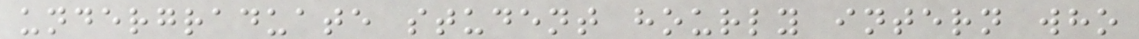undergraduate student hourly intern who
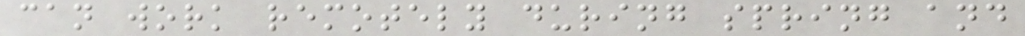can work remotely during spring and
